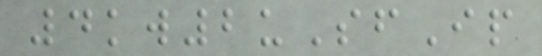4kw2uSfIp
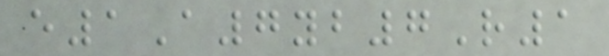e1A7yb7R1
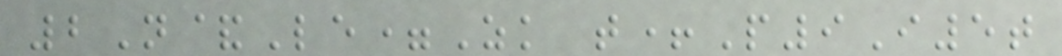2N&Le=Zk t+P9I5t
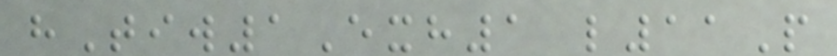hTiw1Exh1 l11P
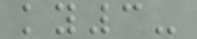ky3-
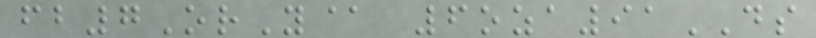fb7OrY@ 6oza91DS
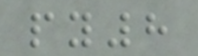py8
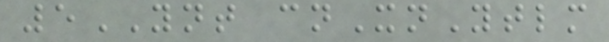5YNT cnXnYtlm
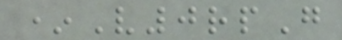*V0rpG
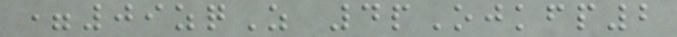=09zqZ 4pOjkfp2
